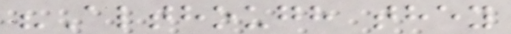"Although they
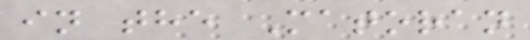in the Matoran
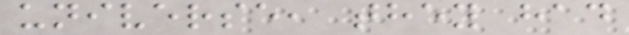universe, they had
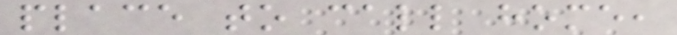place to call home,
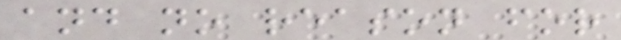and no reason for
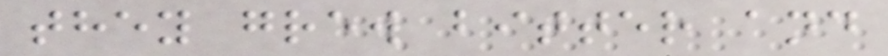they grew bitter and
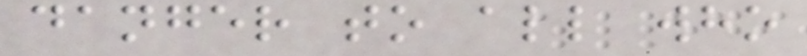danger to all who
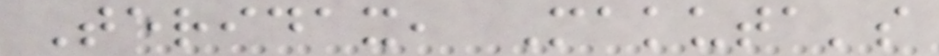Teridax, Makuta's
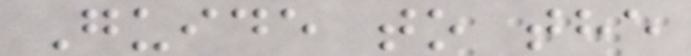Guide to the
